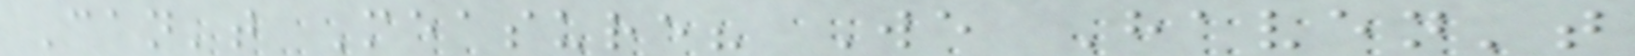Can't Measure? We Haven't
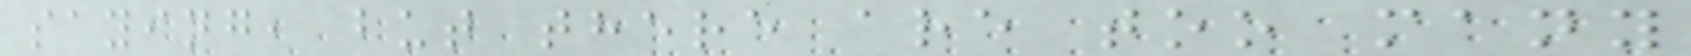saying, but there are too many
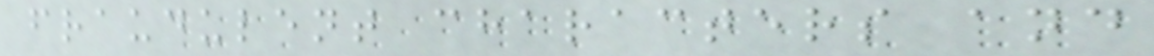fraudulent characters and
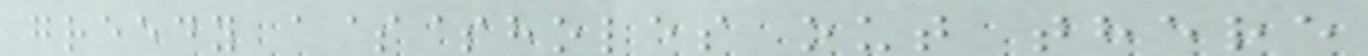greedy a$$holes out there
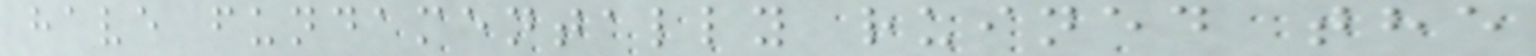have fundamentally ruined the
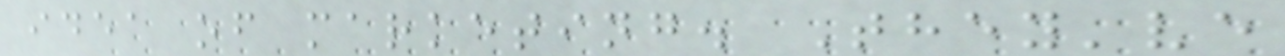idea of marketing. They've
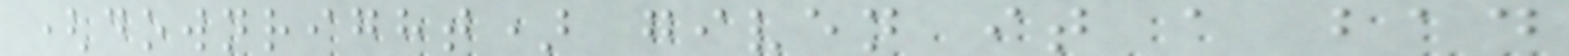(downright) given it a bad
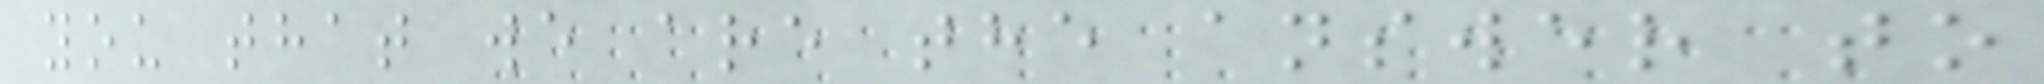you that we are the answer to
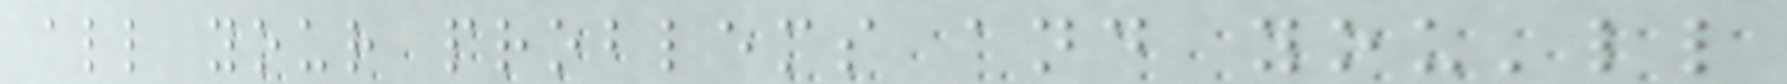all your problems and you'll
